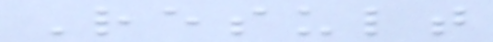Result
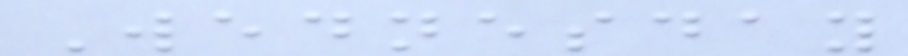Wednesday
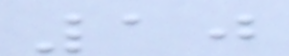10
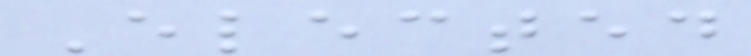Elected
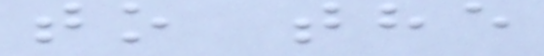to the
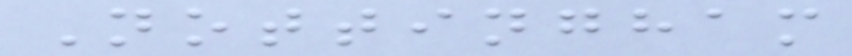Nottingham
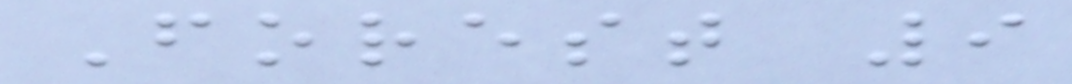Forest 9
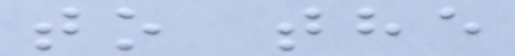to the
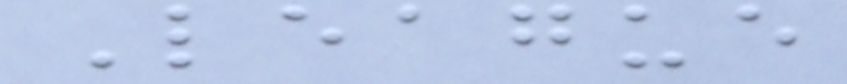League
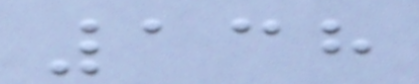138
